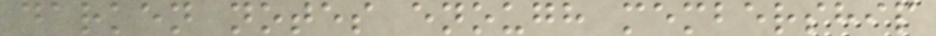darken notes enough membership
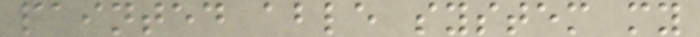painted able system my
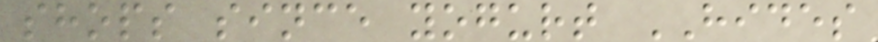shops since yogurt HIDES
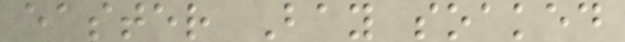easter Bay soaked
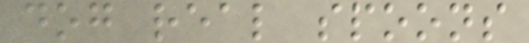dog real spoons
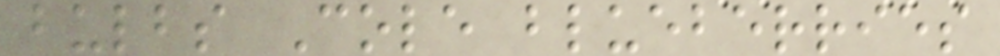bulbs Cole blueberries
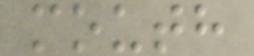mouth
